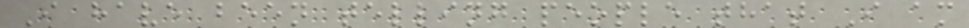I have been telling people that I am
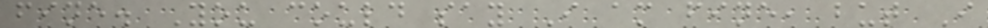fine. You could say I am fine, but I
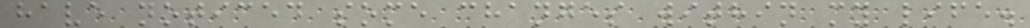have noticed some changes within my life.
